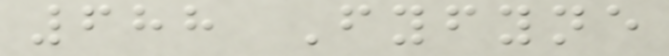688 Fyfyne
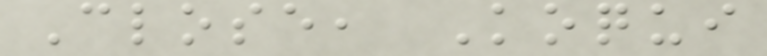Close, Koqui
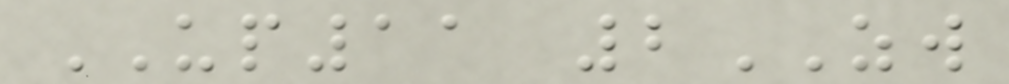UP11 2ZW
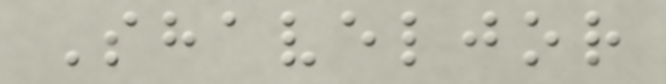Shaveljor
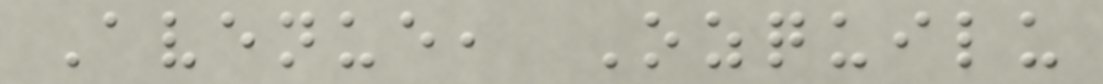Avenue, Ozquilu
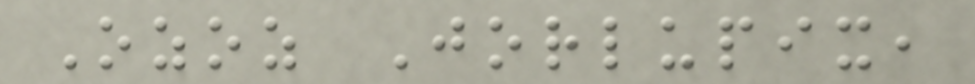Ozoz Jorlupix,
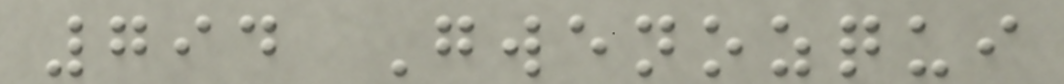794 Gwenozqui
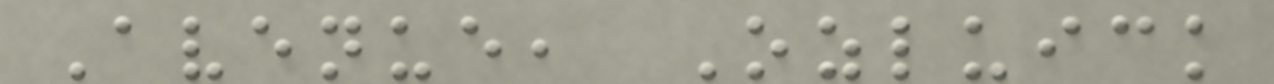Avenue, Ozluick
